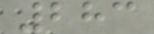283
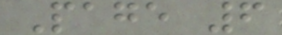Page 6
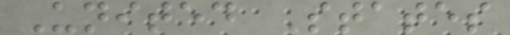United States
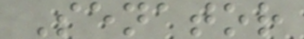Senator
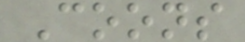Coons
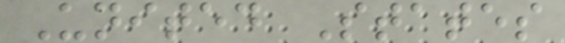United States
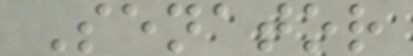Senator
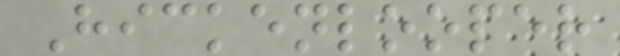Hickenlooper
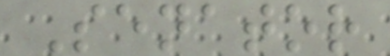Senator
